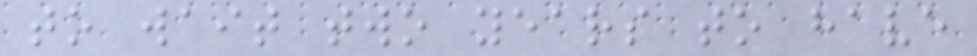to wait two years to have
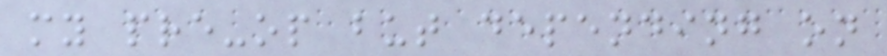my pre-op but depending on
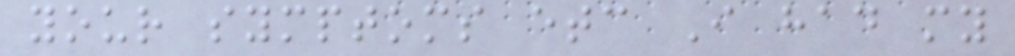your symptoms etc I had my
